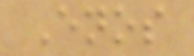Enos
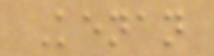Kenan
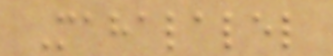Mahalalel
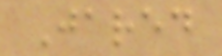Jared
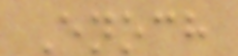Enoch
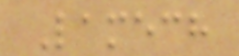Lamech
